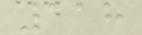118
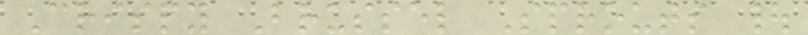Crispy Brussel Sprouts |
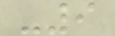-9
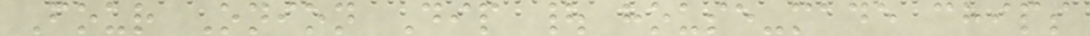Four Onion Dip | house-made chips
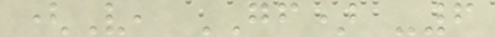(V, GF) -6
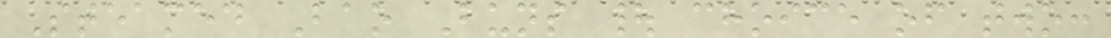Steamed Bao Buns | choice of two:
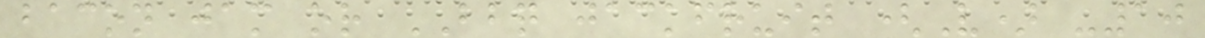bacon jam or BBQ jackfruit (V) -10
